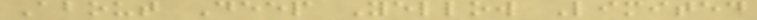About Deep Yellow Limited
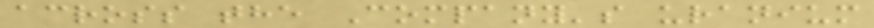across the Company's uranium
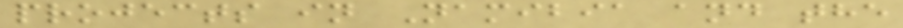projects in Namibia and the
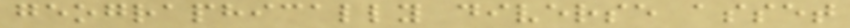geographically diverse asset
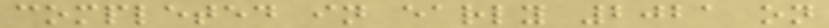completed in early 2021 on
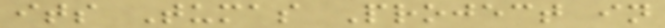its Tumas Project in
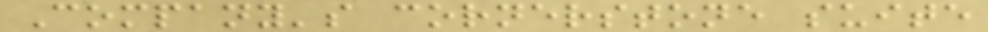Company's cornerstone suite
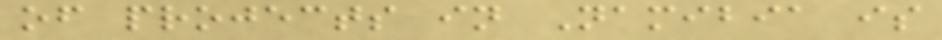of projects in Namibia is
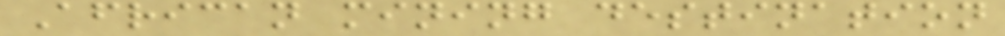African mining destination
